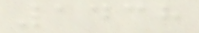1438
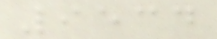9534
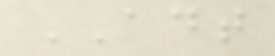ADT
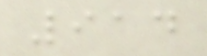914
